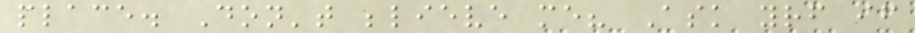place. Don't believe me? Ask yourself if
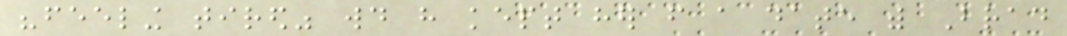"feeling tired" would have kept her from a date with Brad
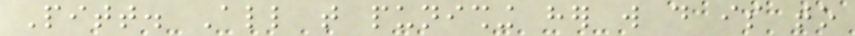Pitt. All that punishing her will do is to
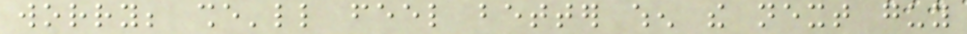worry; she'll feel better when the next guy
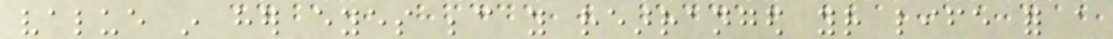value in her eyes because you rearranged your life for a
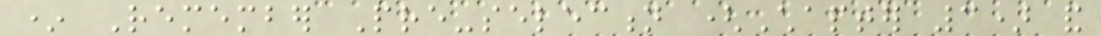* Remember Pre-selection (Chapter 3) and
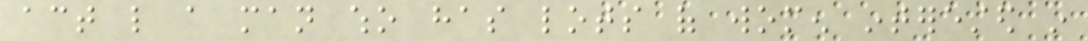act like a man who has lots of women interested in
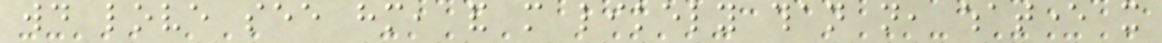would love see him, and more likely than not, whatever it
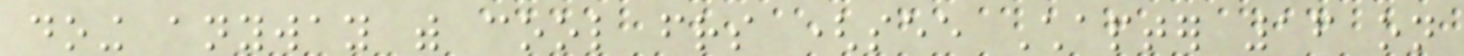doing anyway with cool friends (see Chapter 16 on
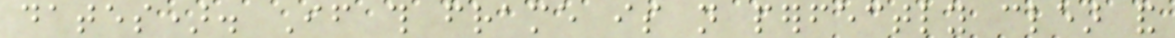dates). If this frame is not perfectly clear and
